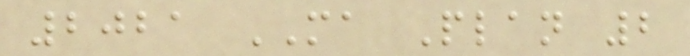2021 MA Plan 2
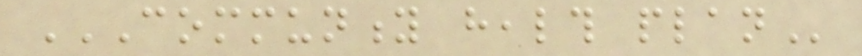COMMUNITY HEALTH PLAN
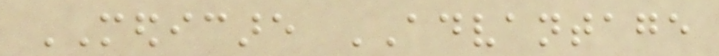MEDICARE ADVANTAGE
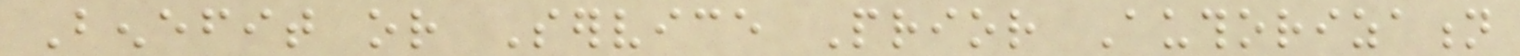Benefit or Service Prior Authorization
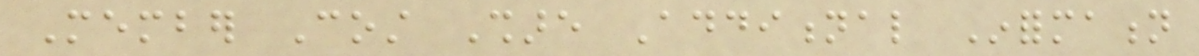Member Cost Share Additional Information
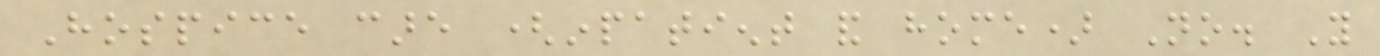Hospice care (inpatient and home) No. You
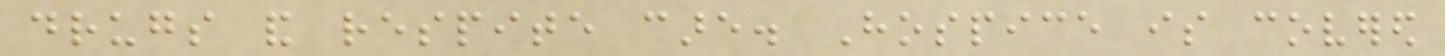drugs and respite care. Hospice is covered
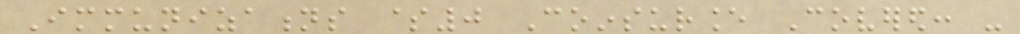Immunizations $0 Coinsurance Covered: -
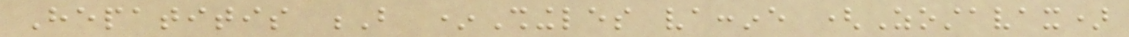Hepatitis B *Shingles vaccine (Zostavax)
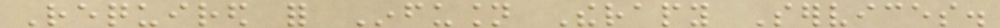Required for Infusion Therapy Services.
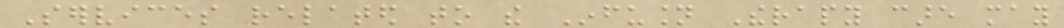Services related to the Infusion Therapy care may
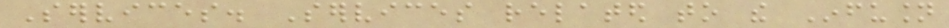Services. Services related to the Infusion
